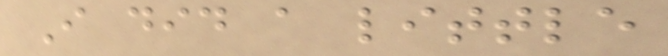I did a little
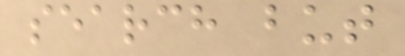search but
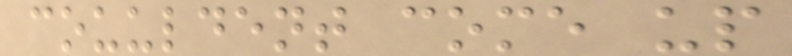couuldent come up
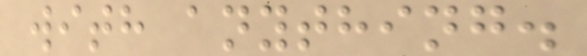with anything.
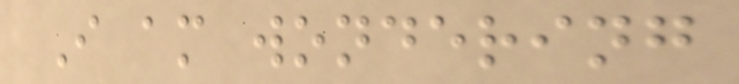I am wondering
